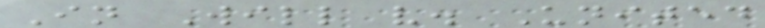In Will v. United
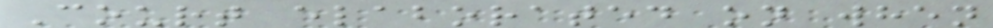Court elaborated on when
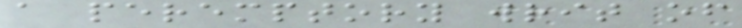a peremptory writ of
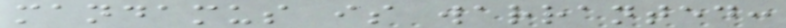mandamus is warranted:
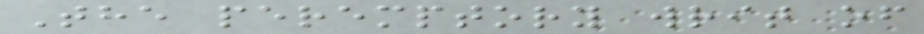The peremptory writ of
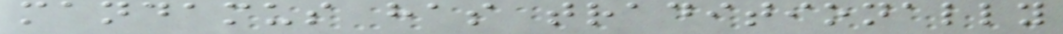mandamus has traditionally
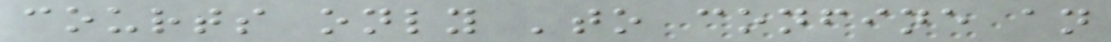courts only 'to confine an
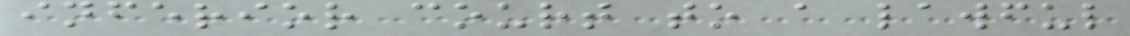inferior court to a lawful
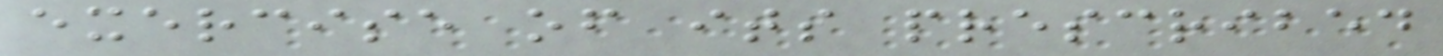exercise of its prescribed
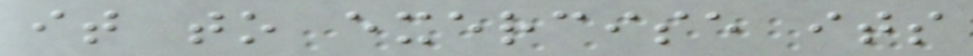it to exercise its
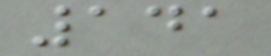141
